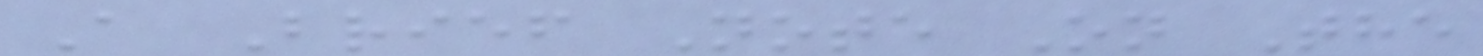A Brief Note On The
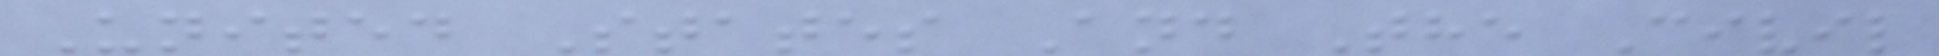United States And The Civil
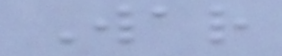War
